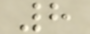8
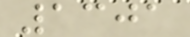1301
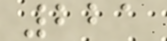221
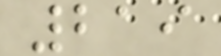219
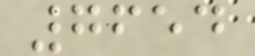7654
